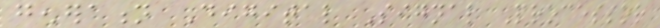generation Digital Signal Processor
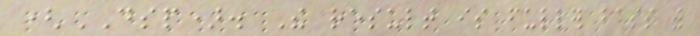(DSP). The result is fuller bass with
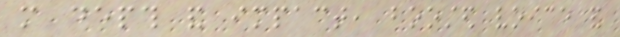more depth and impact, boosted voice and
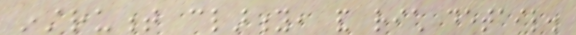instrument clarity, and rich detail.
